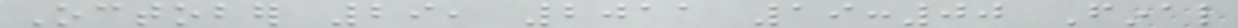October 29, 2011 19:00 Final
